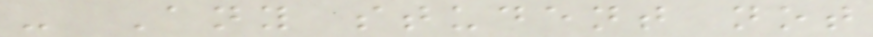- Any student not
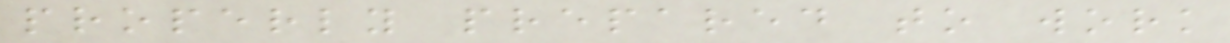properly prepared to work
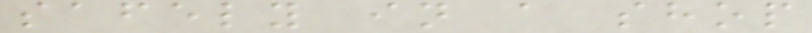safely in a shop
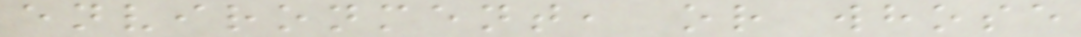environment, or whose
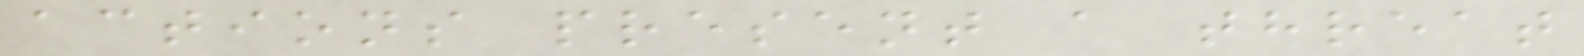actions present a threat
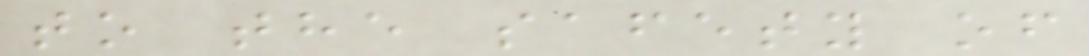to the safety of
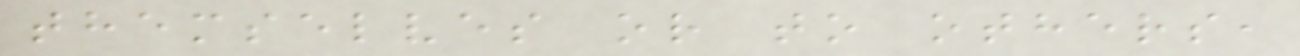themselves or to others,
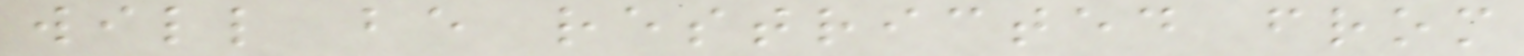will be restricted from
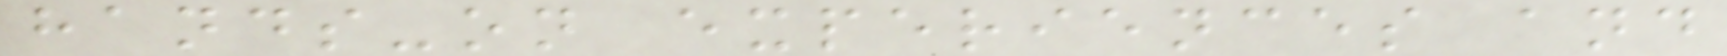hands-on experiences and
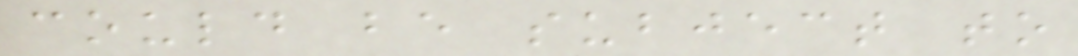could be subject to
